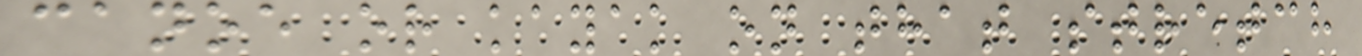canoe or kayak on that stretch
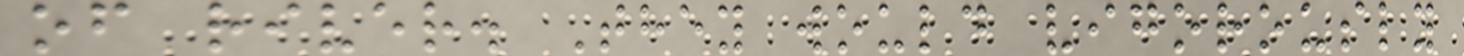of river. They would vigorously
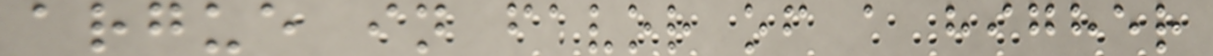argue in favor of a higher
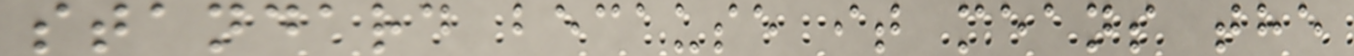standard because it means the
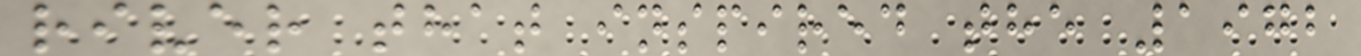river that inspired the 1972
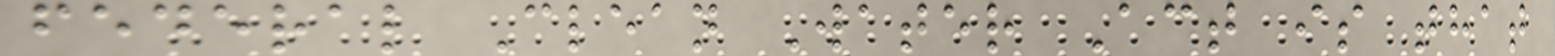federal Clean Water Act is that
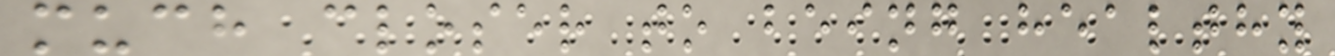much closer to being healthy
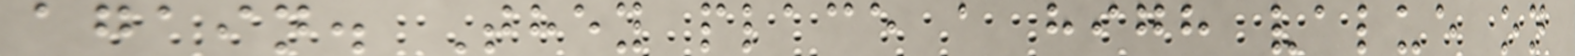again. They place a high value on
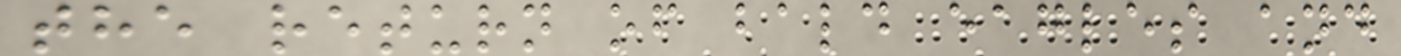the return of bald eagles and
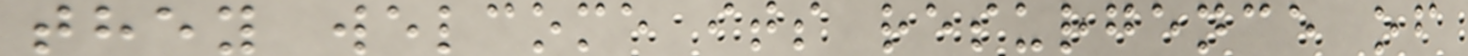they welcome its resurgence of
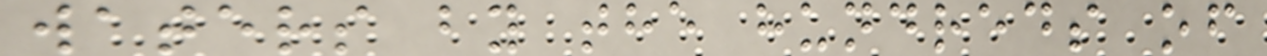waters by the hundreds of
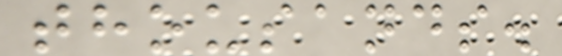thousands.
